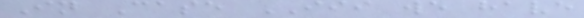In Case III we have
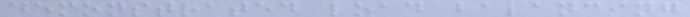demonstrated load balancing
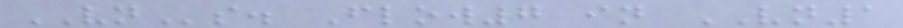VNs. Flow7 in VN1
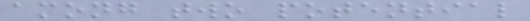among two potential
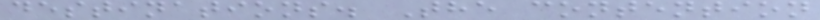destinations. The contention
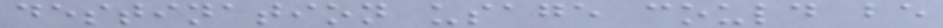destination usage could be
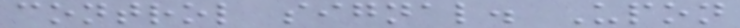control signal. Upon
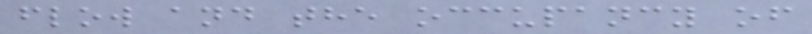flow and the occupancy of
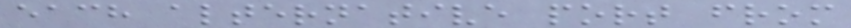each alternative port from
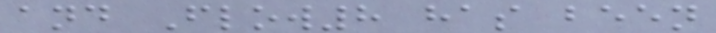and Flow8 has been
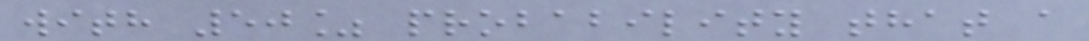with 50% probability that a
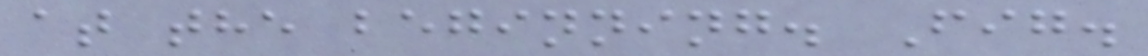at the beginning. Fig.
